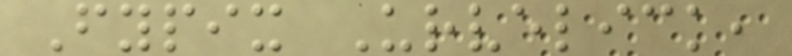Fypix Urvelick,
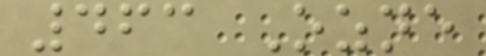463 Ozne
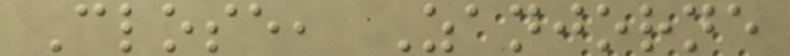Close, Zanjorne
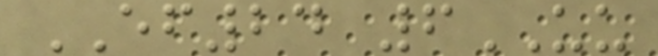EF24 6UU
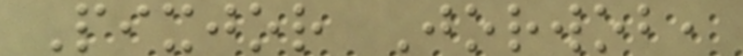Pixjor Jorwob,
